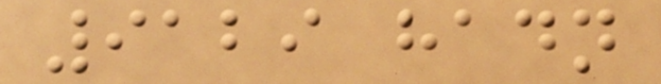9129 hadn
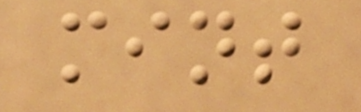mint
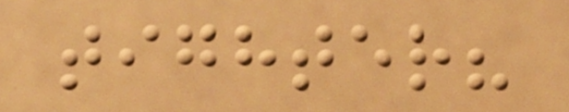tighter?
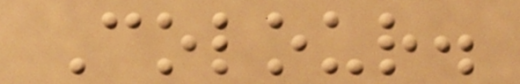Colour.
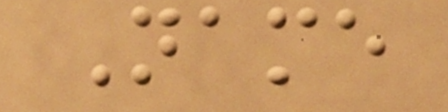Name
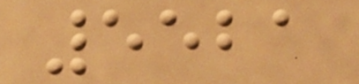5521
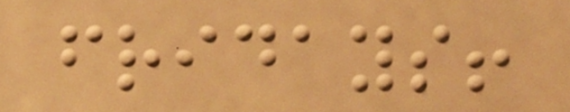fridays!
